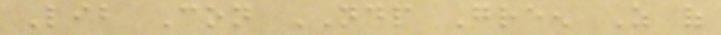Lib Con NDP Green As of
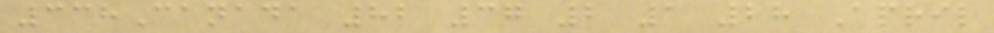338Canada 82 37 2 1 28 April
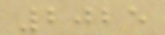2025
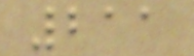211
